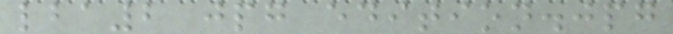lba2 jpg edition.jpg
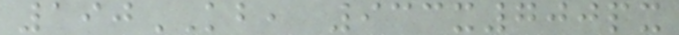190KB, 933x700px
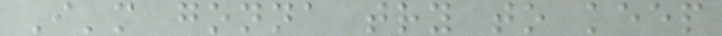I'm gonna try to keep
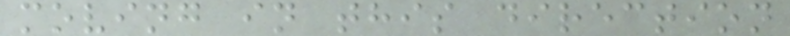moving in this direction
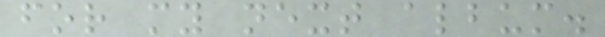for my next album.
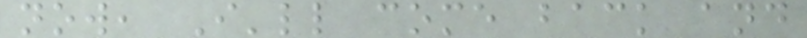now, I'll come back and
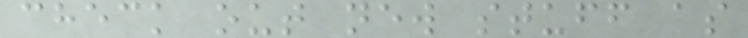check out new stuff as
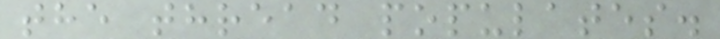the thread populates.
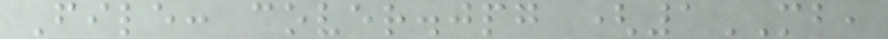File: cover.jpg (1MB,
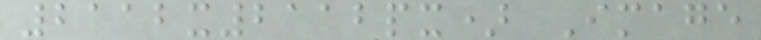2112x2112px) Image
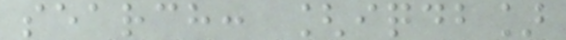search: [iqdb]
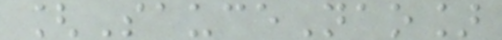[SauceNao]
